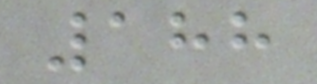188
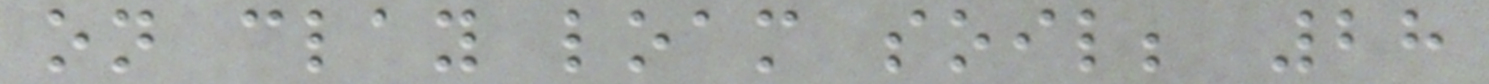on clay loam soil; 28
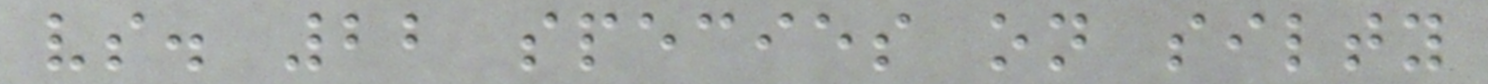vs. 22 species on silty
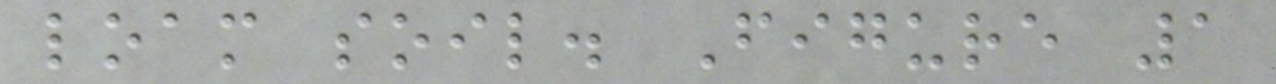loam soil. Figure 1
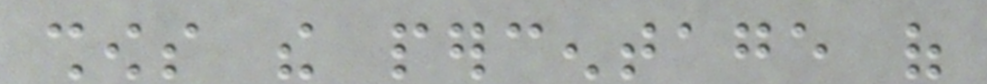shows the percentage of
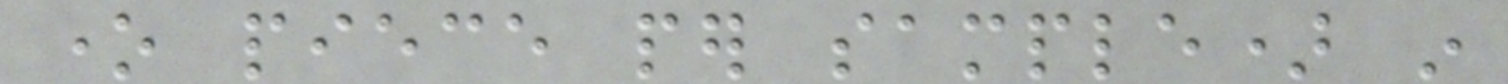one piece per sample) in
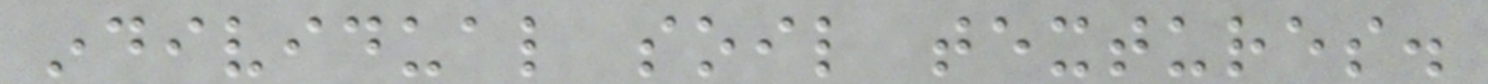individual soil textures.
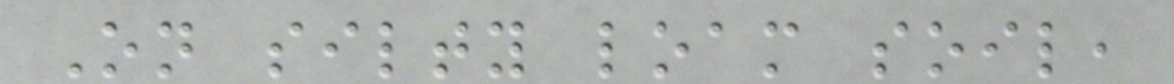On silty loam soil,
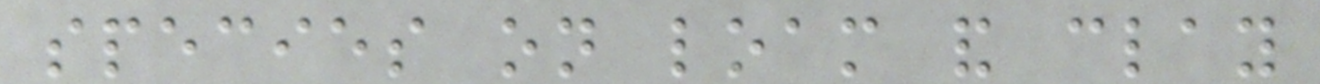species on loam and clay
